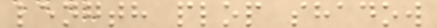length plop shadow
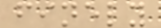finely
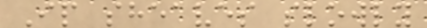Ip sheaves slowly
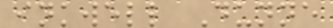inkwell Dunne
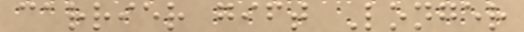carrier gift Longer
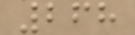268
